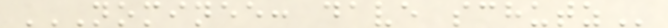NOMINEE: DAVE SCHUTZ
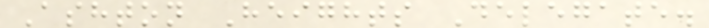Ashton Heights Delegate.
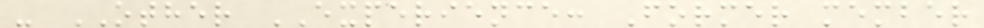- OTHER EXPERIENCE: Former member
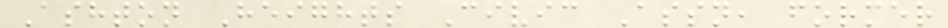Ashton Heights Civic Assn, former
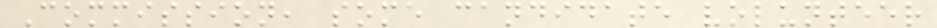Commission, some candidate volunteer
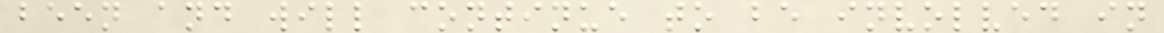been and will continue to be involved in
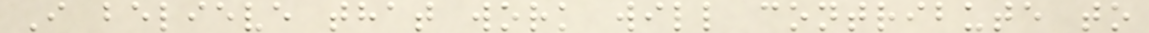I believe that work will contribute to
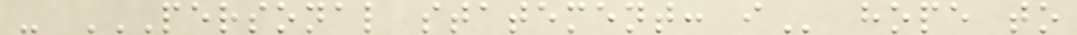- PERSONAL STATEMENT: I hope to
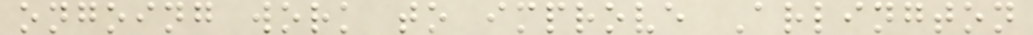ongoing work to improve Arlington
